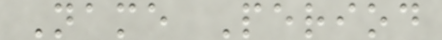Name Period
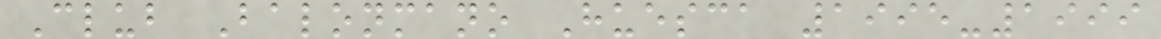Club Balonmano Huesca 1995-1999
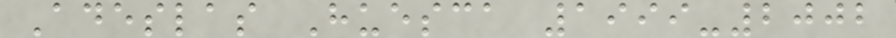Adeslas Huesca 1999-2002
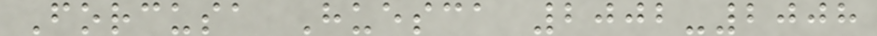Forcusa Huesca 2002-2008
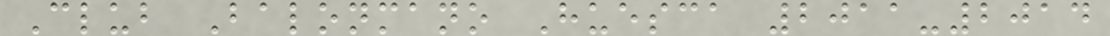Club Balonmano Huesca 2011-2014
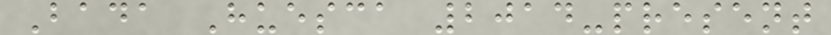Bada Huesca 2014-present
